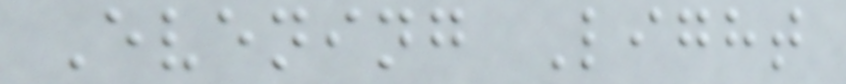Evening Light
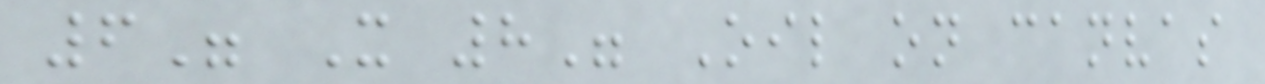6" X 8" Oil on canvas
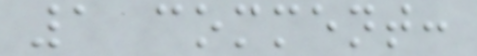1 comment:
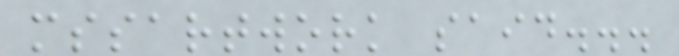mssartwork said...
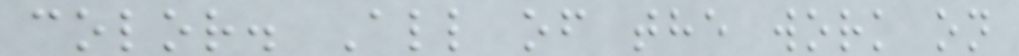color. All of the work on
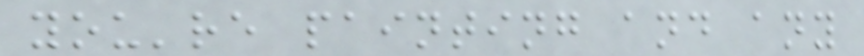you're painting and any
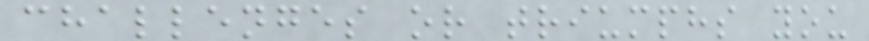challenges or triumphs you
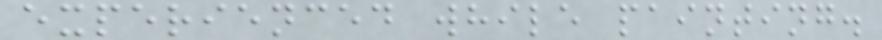experienced while painting.
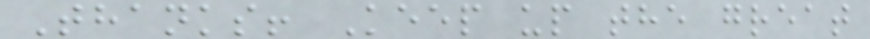Thanks! Keep up the great
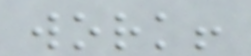work!
